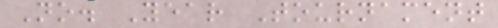No. Year Tournament
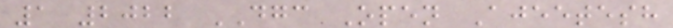1 2022 DGC Open Ajeetesh
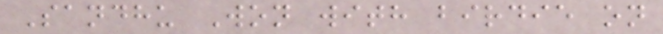Sandhu Won with birdie on
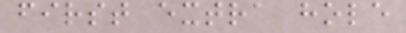first extra hole
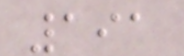191
